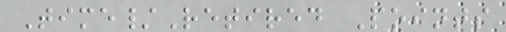Time/Retired Points
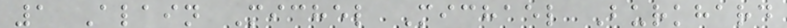1 Alain Michel Michael Burkhard
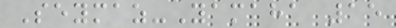Seymaz-Yamaha 15
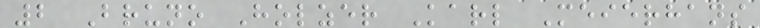2 Bruno Holzer Karl Meierhans
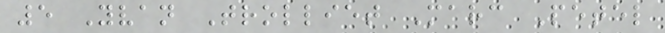5 Yvan Trolliet Marc Petel
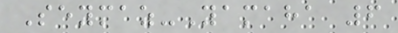Seymaz-Yamaha 6
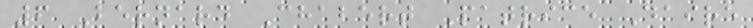6 Bernard Chabert Patrice Daire
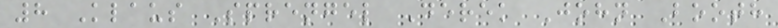8 Klaus Sprengel Derek John Booth
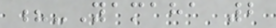?-Yamaha 2
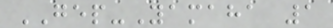GEP-Yamaha 1
